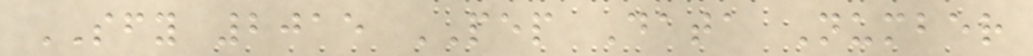SFY 2015 PEP Data Number
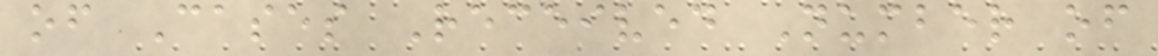of Cases Received Number of
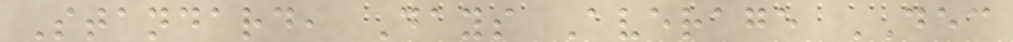Standard, Days Average DEC
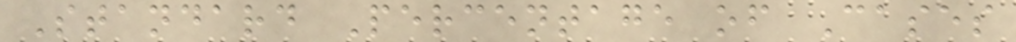Standard Percentage of Cases
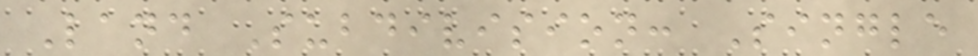Land Subdivision: Single
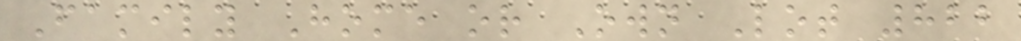Family Home or Own Lot 822
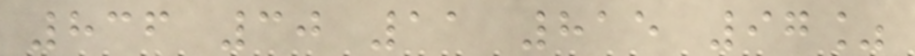836 30 11 815 97%
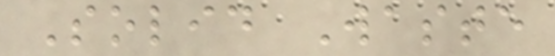Solid Waste
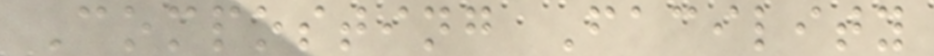Composting Facility
